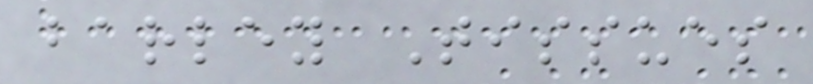barley Tissues
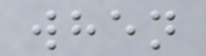when
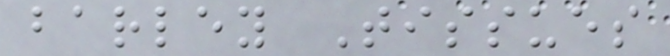barley Tissues
